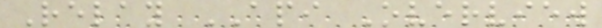Relay API Overview
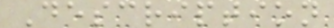Description
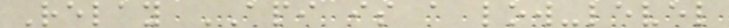Relay API is a low-level
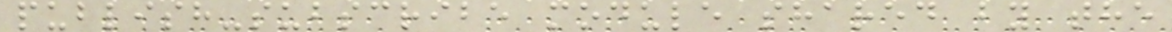publish-subscribe module shared by the
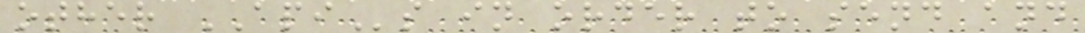other APIs in order to send and
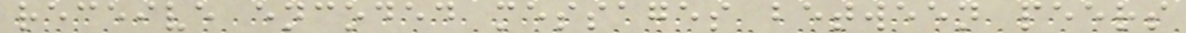receive encoded messages between peers
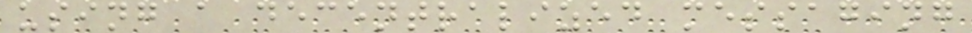using a decentralized messaging
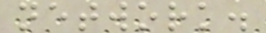network.
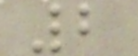2
